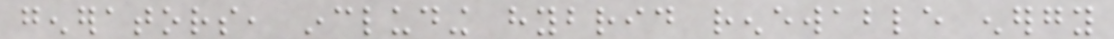generators, including hybrid renewable energy
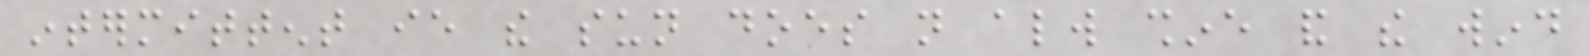intermittent ie the sun does not always shine and the wind
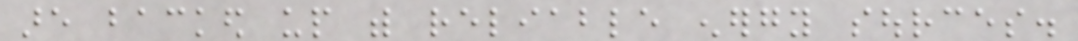are backed up with reliable energy sources.
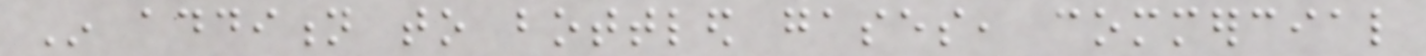In addition to bottled gases, commercial
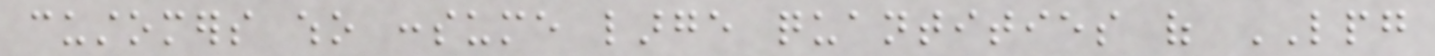customers who consume large quantities of LPG
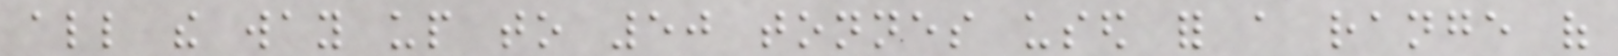all the way up to 50 tonnes used for a range of
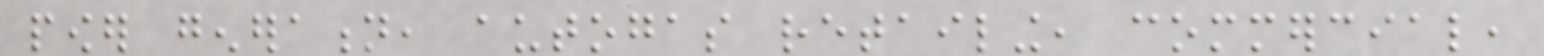power generation, autogas retailing, commercial,
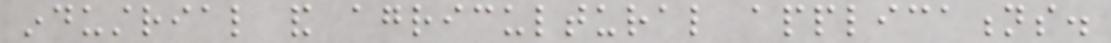industrial and agricultural applications.
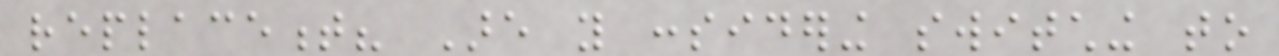replacement? Are you considering switching to
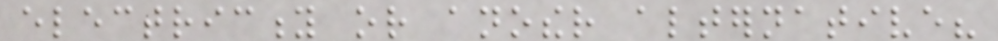electricity or another alternative?
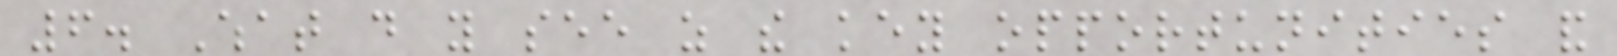6. What do you see as the key opportunities and
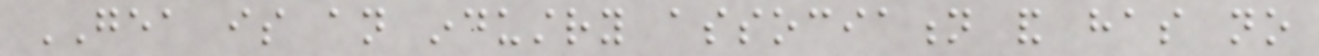GEA is an industry association and has no
